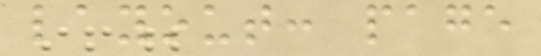layout: page
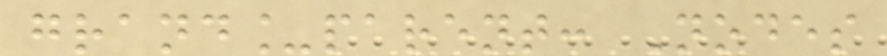grand_parent: Nodes
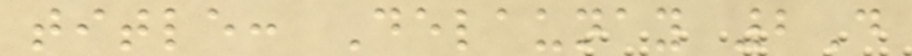title: Delaunay 2D
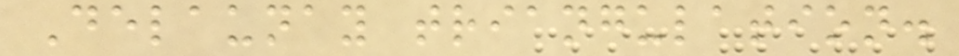Delaunay triangulation.
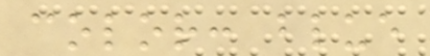color: blue
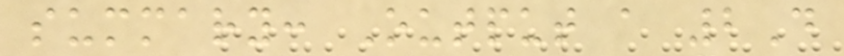summary: Output a 2D
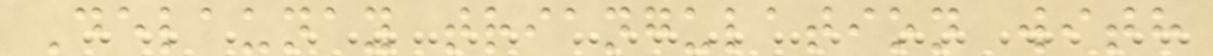Delaunay triangulation with
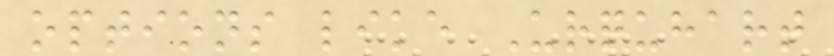options like Urquhart
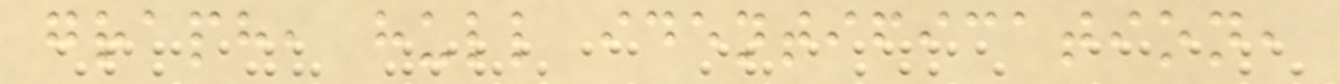graph, hull identification,
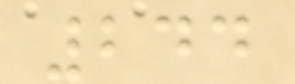244
